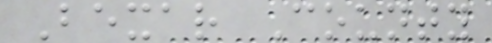Bexar County
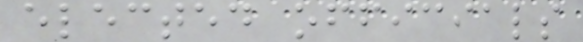elected officials
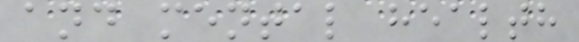and mental health
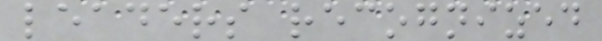leaders recognized
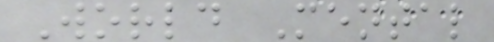World Mental
